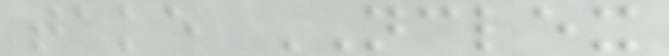take NCLEX
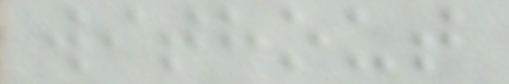without
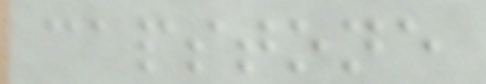capstone
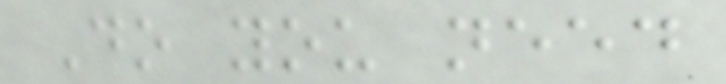Do you need
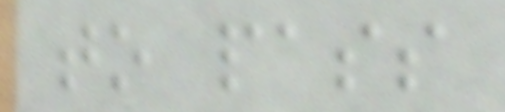to pass
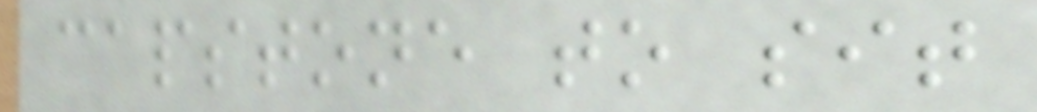capstone to sit
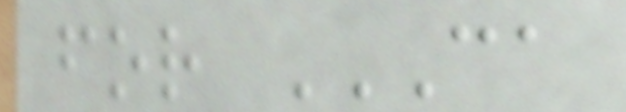for CA
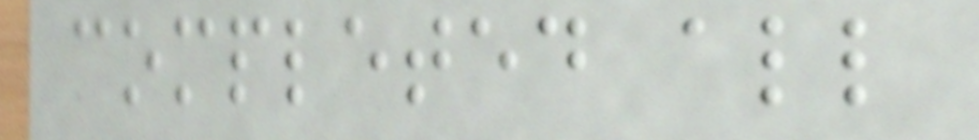completed all
